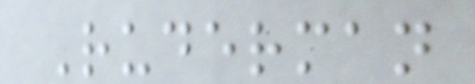Ruderman
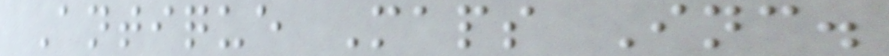Antique Maps Inc.
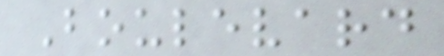Boulevard
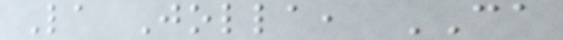La Jolla, CA
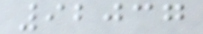92037
